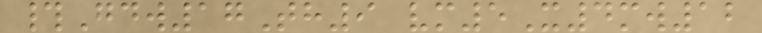#Gdw17Th9 vm5X4mw12
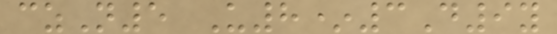czN5 U8*3D9y
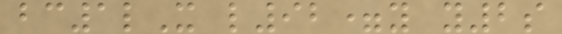bc1lX l92=y y2s
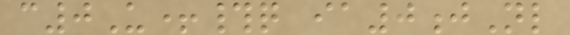c0U+#q ia0jNl
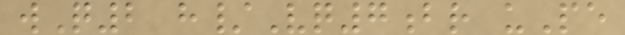wQ2 h/Vq7br uPe
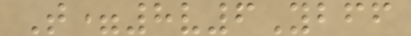T=8v6Ybff
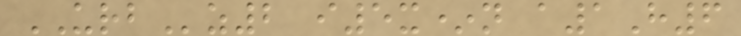URBz2 i5x*n a1H6
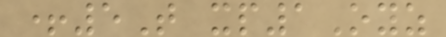+5T xp1Oyz
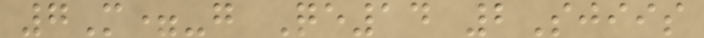7M=-g Qe14 2Sjiis
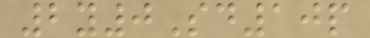2y0Sd10p
